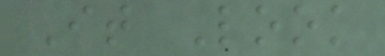It Look
